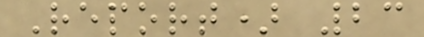Report) 23
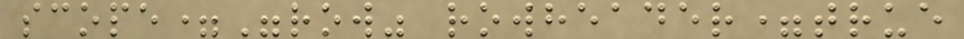scope="row" rowheader=true
